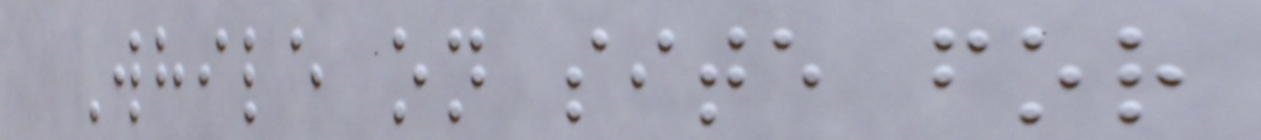While on site for
